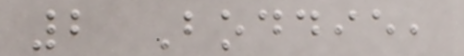2 Boddie,
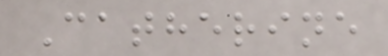Catherine
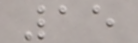15
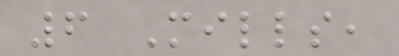6 Mills,
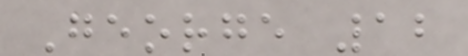George 12
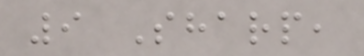9 Sharp,
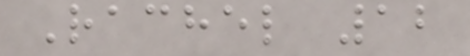Rachel 12
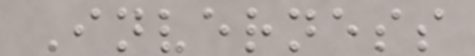Inverness
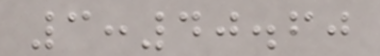3:40.60
